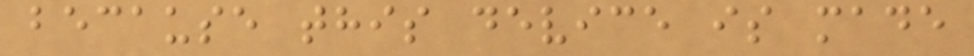because this device is made
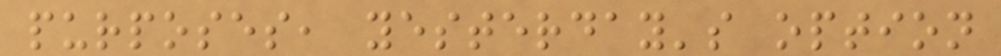purposes, yesterday's option
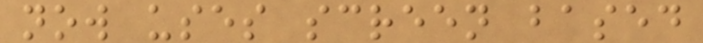now uses screen based
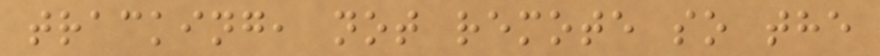tracking, not remote so the
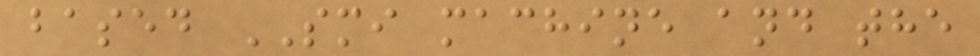based SMI machine and the
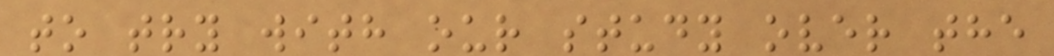to try with our study over the
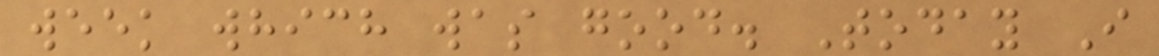week which was good. Today I
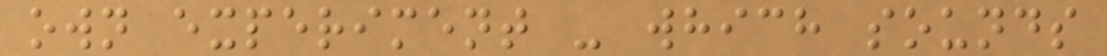own experiment - which sounds
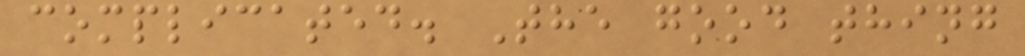complicated. The good thing
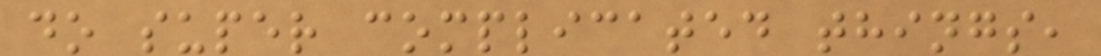do super complicated things,
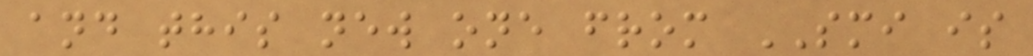and this new one from SMI is
